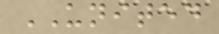UNITED
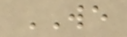WE
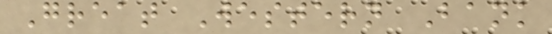Great Western Bank
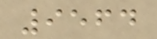9564
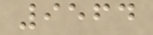9564
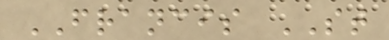FRANCIS ST
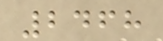2468
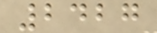2427
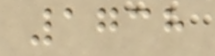1738
